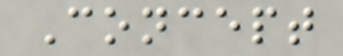Concept
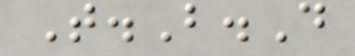T.B.D
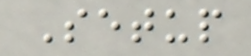Setup
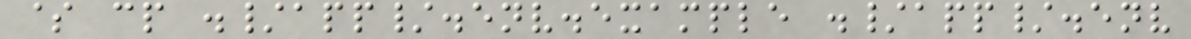$ cp ./app/.env.example ./app/.env
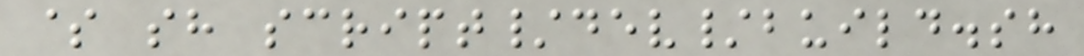$ sh script/dev/build.sh
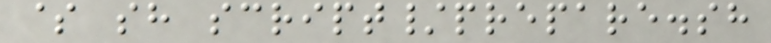$ sh script/prepare.sh
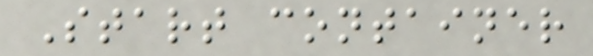Start container
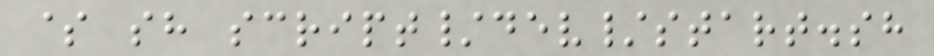$ sh script/dev/start.sh
